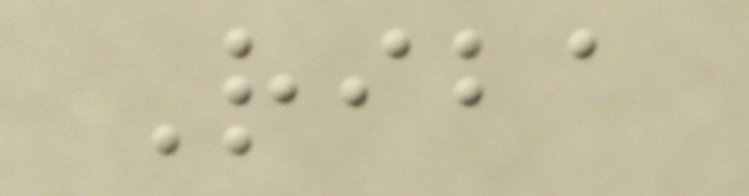Riba
